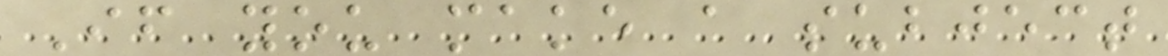If you make a subject
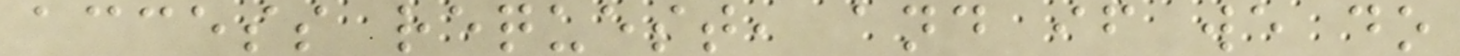access request, and if we do
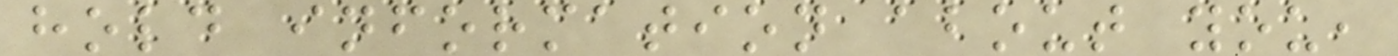hold information about you,
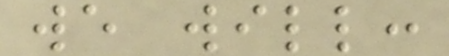we will:
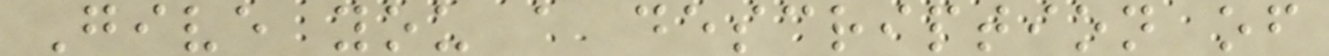Give you a description of
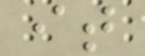it
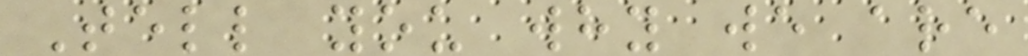Tell you why we are
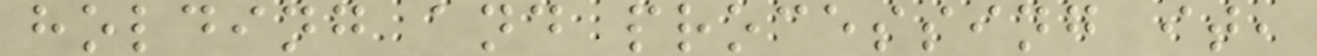holding and processing it,
